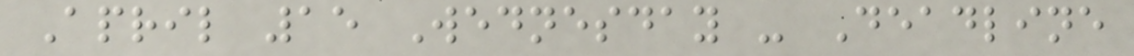April 15 Wednesday - Deadline
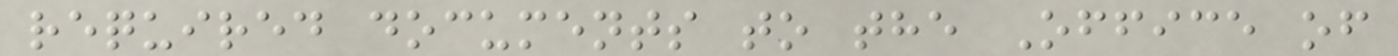required documents to the Office of
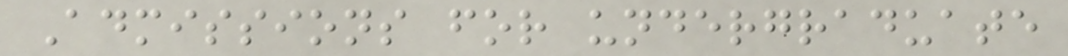Admissions for undergraduate
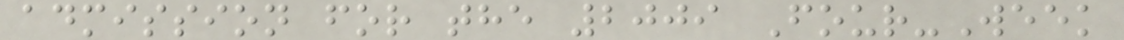admission for the 2009 Four-Week
